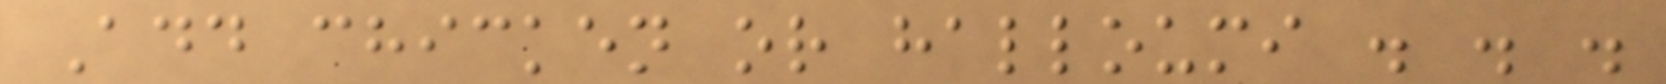Add chicken or halloumi . . .
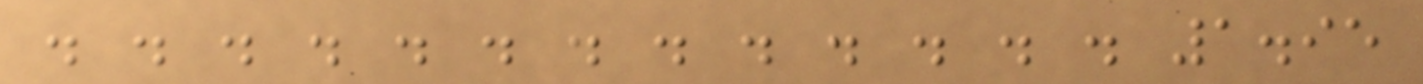. . . . . . . . . . . . . 1.95
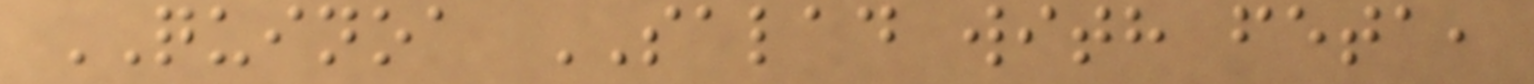QUINOA SALAD with feta,
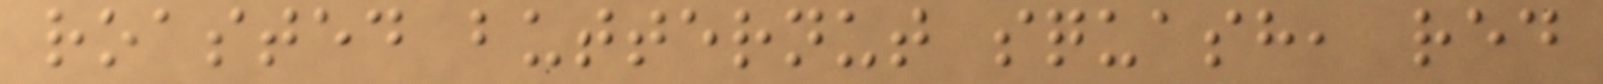roasted butternut squash, red
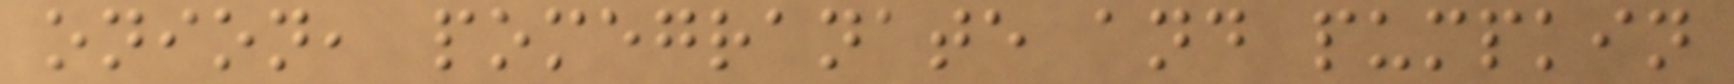onion, pomegranate and pumpkin
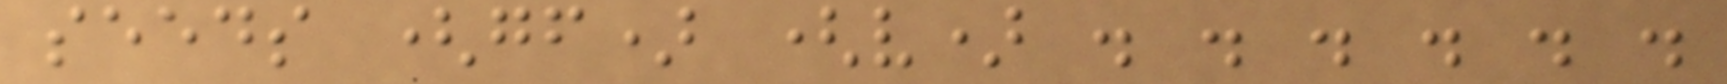seeds (gf) (v) . . . . . .
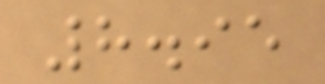8.95
